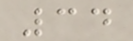34
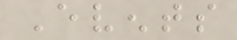Events
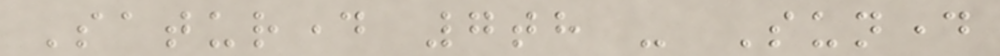Saturday 7th - Sunday
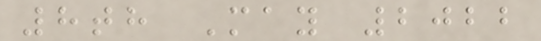8th May 2022
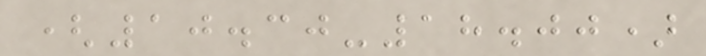(10.30-18.00)
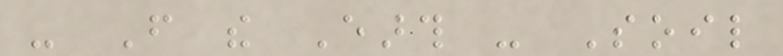- From the Earth - Soil
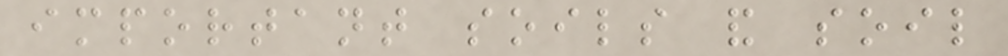important soils and soil
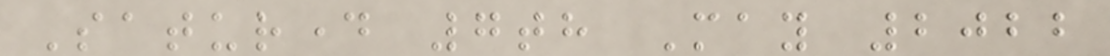Saturday 7th May 2022
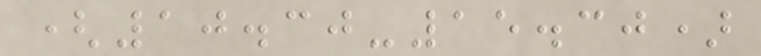(10.30-15.30)
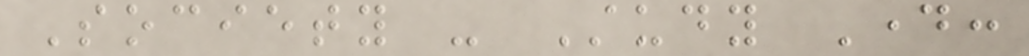Society - Study Day:
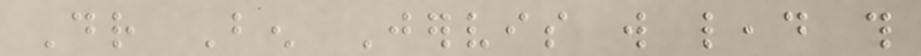Dr Ben Jervis will lead this
